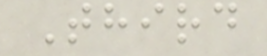Third
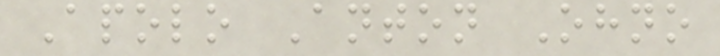Apolo Anton Ohno
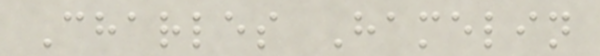Charles Hamelin
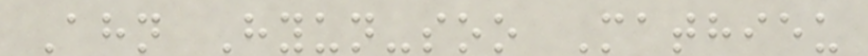Ahn Hyun-soo Mathieu
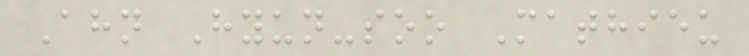Ahn Hyun-soo Mathieu
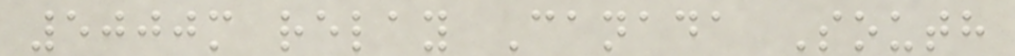5000m relay Canada South
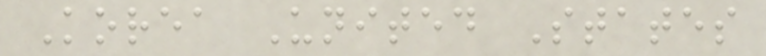Korea United States
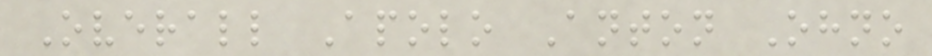Overall Apolo Anton Ohno
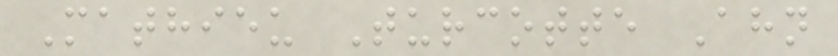Mathieu Turcotte Ahn
